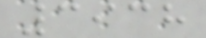3938
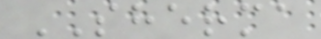SHERMA
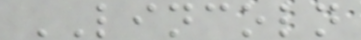LINCOLN
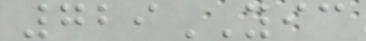729YIC
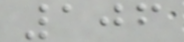106
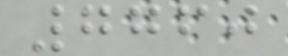7760
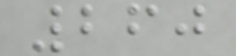260
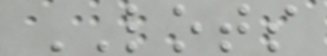LOTS
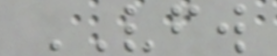VFW
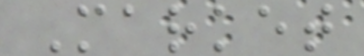Market
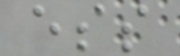ess
